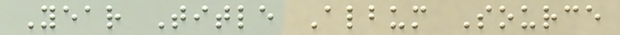Year Title Album Source
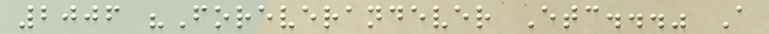2006 "Foreverandever Etc..." A
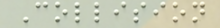Collision
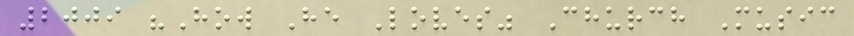2009 "How He Loves" Church Music
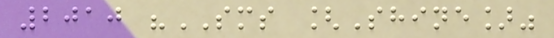2010 "SMS [Shine]"
